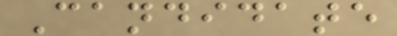Candidate
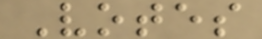Votes
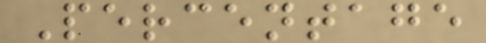Percentage
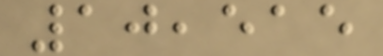10,515
